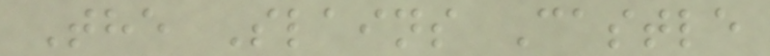The Slains Castle
